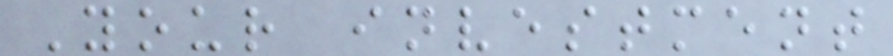Your investment
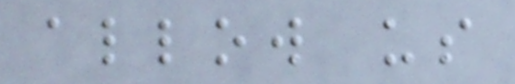allow us
